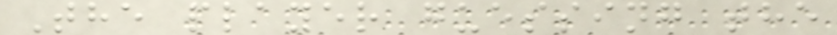The player guessing the
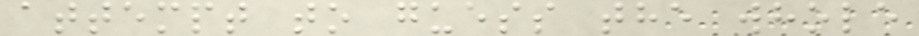attempt to guess the whole
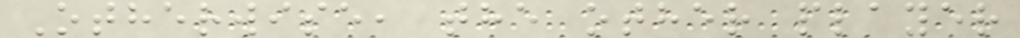Otherwise, the other player
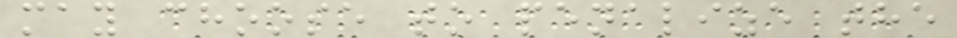may choose to penalize the
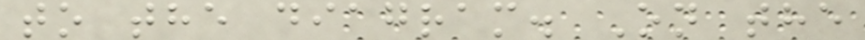to the diagram. On the
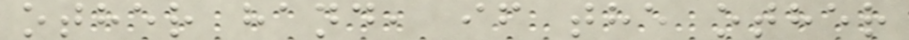other hand, if the other
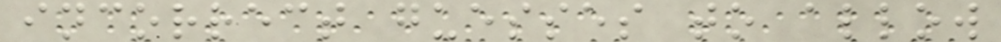incorrect guesses to allow
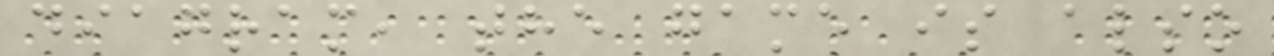diagram, the game is also
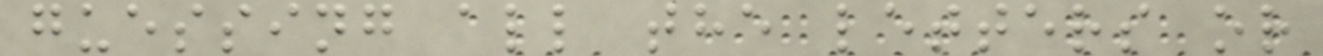guessing all the letters or
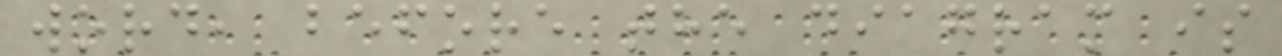word, before the diagram is
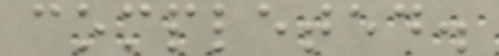completed.
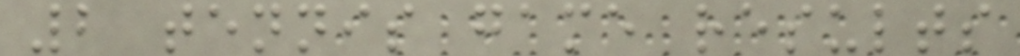2 tennis game results
